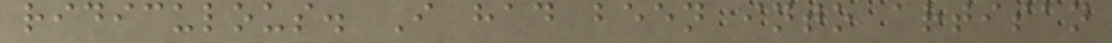ridiculous. I had been into artisan
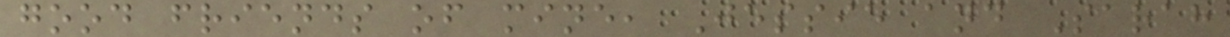good friends of mine, Jessie and Sarah
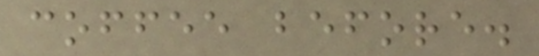coffee before.
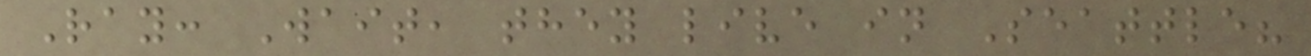Ray: Wait, they live in Seattle?
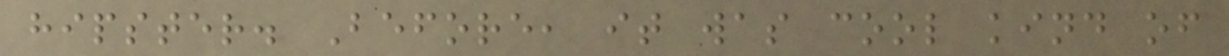hipster. Before, it was cool kind of
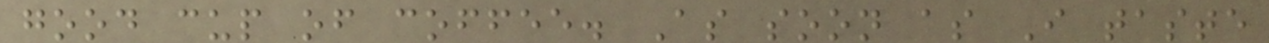good cup of coffee. As soon as I taste
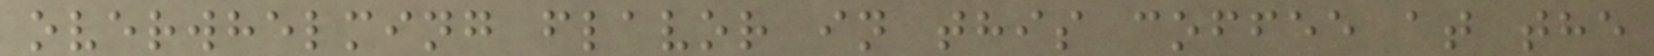overwhelming flavor in this coffee at the
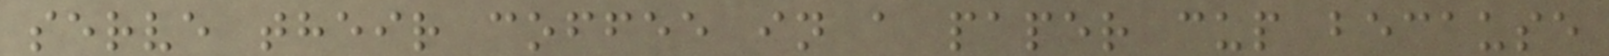serve their coffee in a paper cup because
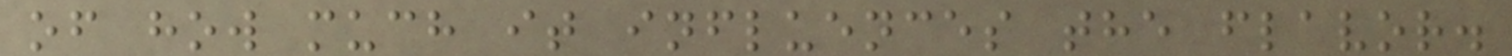of how much it influences the flavor.
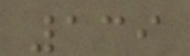139
